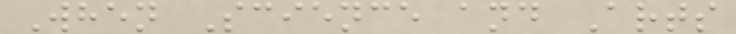When Science and Arts
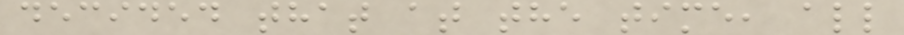decided that at the time, all
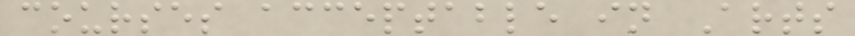courses acceptable in Arts
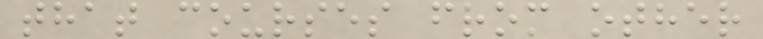that courses from other
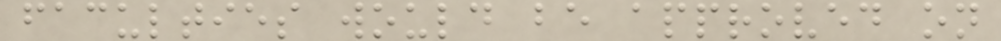faculties would be approved on
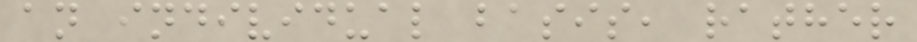an individual basis, rather
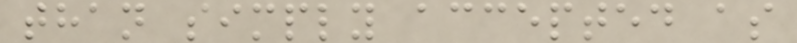than simply accepted as
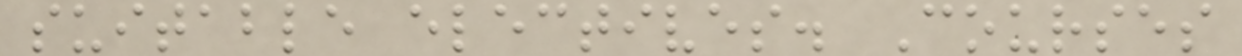suitable electives. Courses
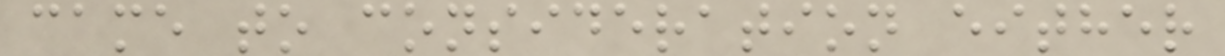came to consideration either
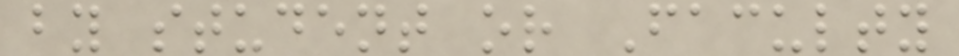by student or Faculty
